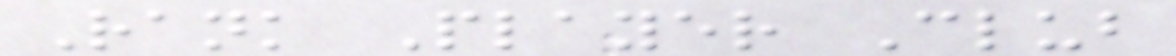Rank Player Club
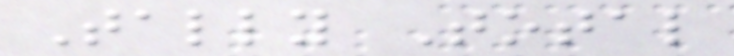Tally Total
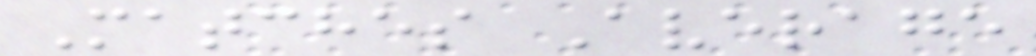Matches Average
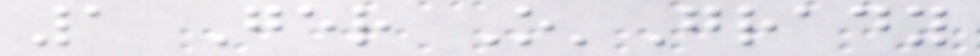1 Ger O'Grady
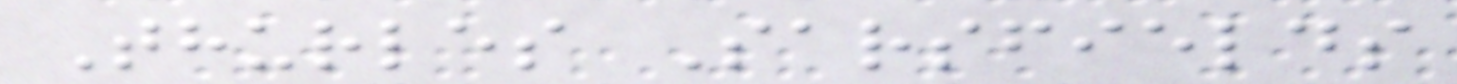Thurles Sarsfields
